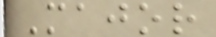Major
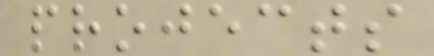projects
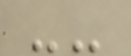--
